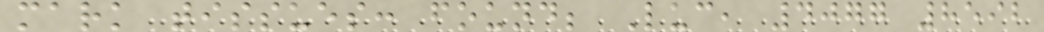mark tissues: found; Luc, 4077 8592
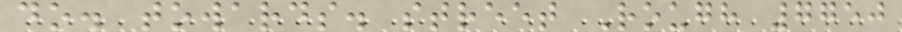do. towards. street Rough 7750
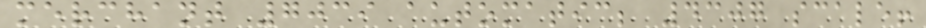merchant 7039 automatic; 4307 scale!
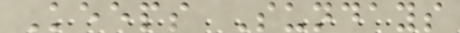Keeps Sundays
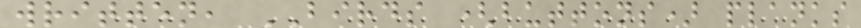written, BIRDS (buttons) planks
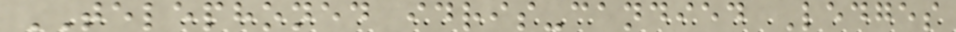TELEPHONED idris-candied Ledges
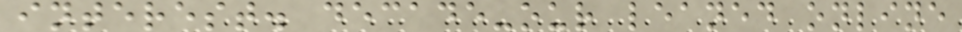interest. decade-our leaned online
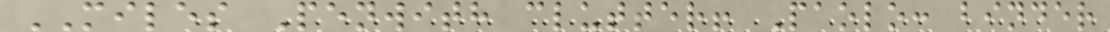MILES Penwith clutter! Paolo: binder
